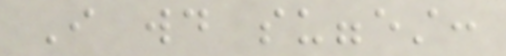I would suggest:
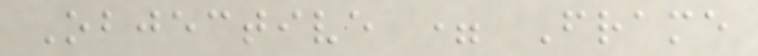Objective = Frame
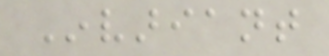Invariant
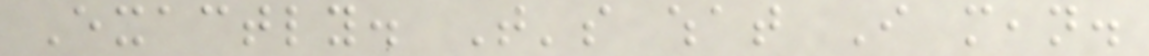Exactly. That's what I mean.
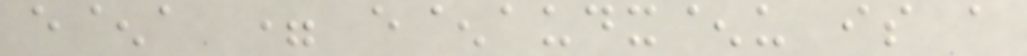e^a = e^audx^u is a
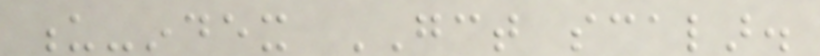u-index GCT scalar.
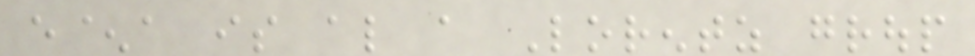e^a is also a Lorentz group
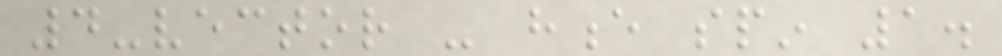4-vector - hence spin 1.
